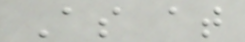As at
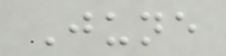June
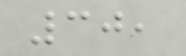30,
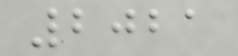2021
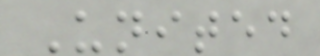United
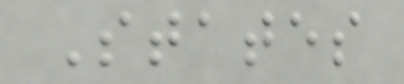States
